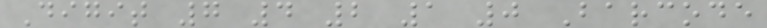Digit 7 4 2 1 0 Barcode
